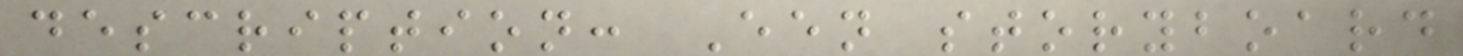description: Een storyboard
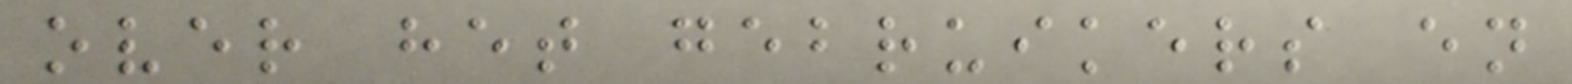over het gebruikers en
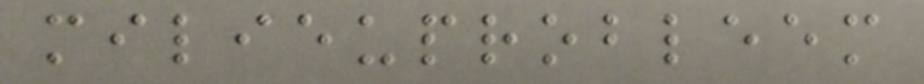milieuprobleem
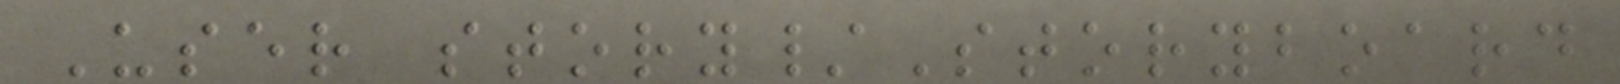User story/Storyboard
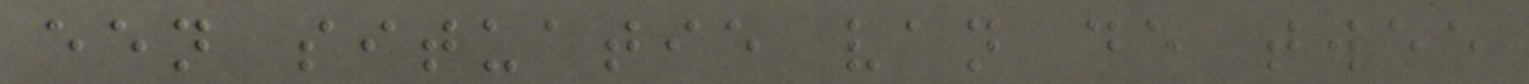een situatie van de twee
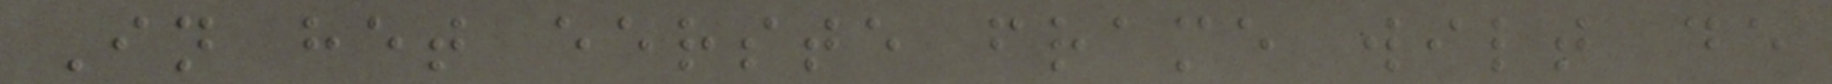In het eerste frame wilt de
